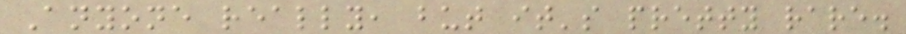Anyone really, but it's pretty rare.
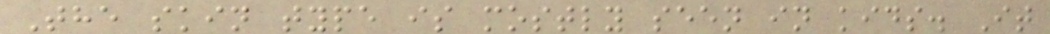The skin type is mostly seen in kids. It
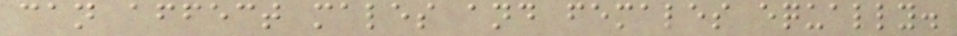can affect males and females equally.
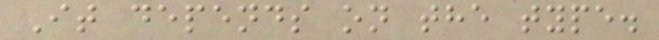It depends on the type.
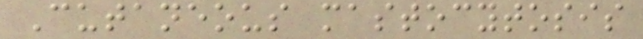Cutaneous mastocytosis
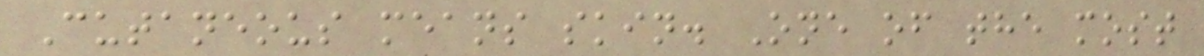Cutaneous means skin. One of the most
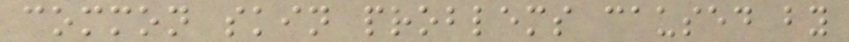common skin problems caused by
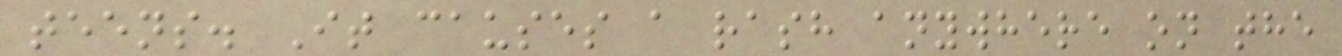teens. It causes a rash anywhere on the
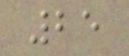25
